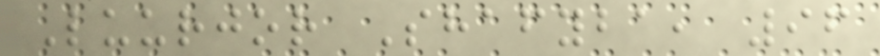Luurjor Shafyba, 96
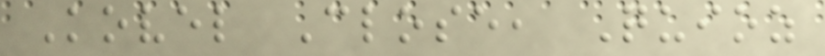Kovel Close, Quioz
